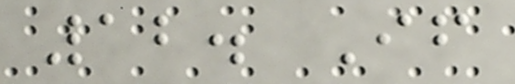12. If
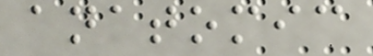anatomic
